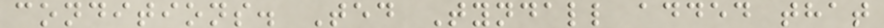conditions. Ted Tyndall added that
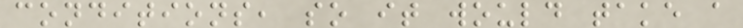conditions, so it would take a
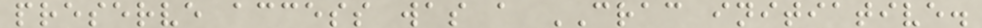preserve access was a CRAC initiative.
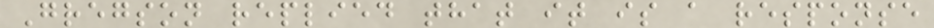Gregson replied that it is a response
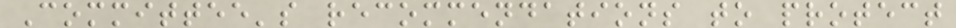Committee's recommendations to protect
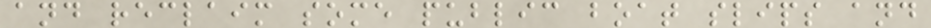and reclaim some public boat slips and
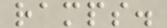ramps.
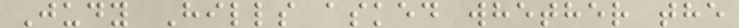Judy Hills asked whether the
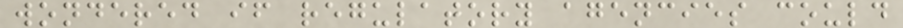wondered if regulatory agencies could
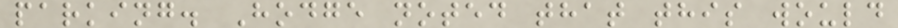parking. Hodge noted that this would
